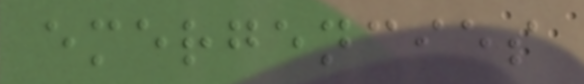emergencies
